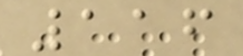116
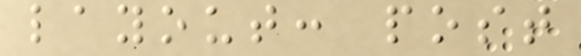layout: post
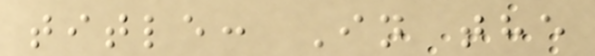title: In the
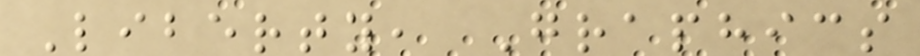Liberty, Graphics
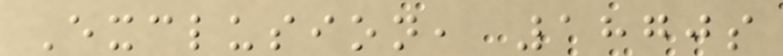Exclusion, 1870s
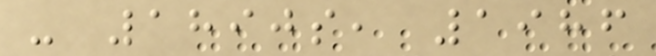- 1890s, 1986
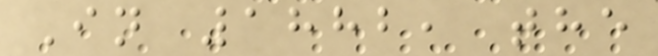In 1882, the
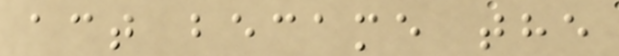act became the
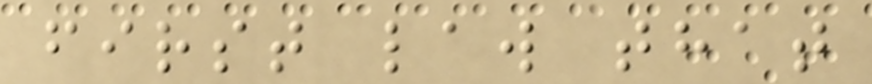first law that
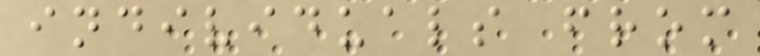individuals from
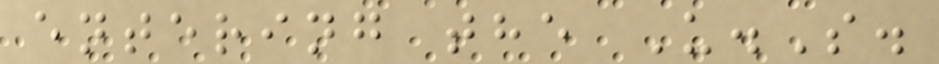entering the U.S.
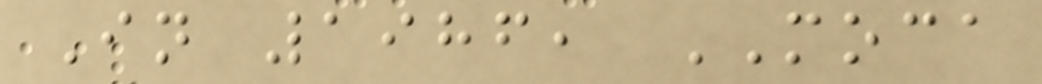In 1986, MOCA
